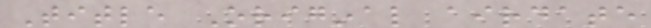Title Original airdate
